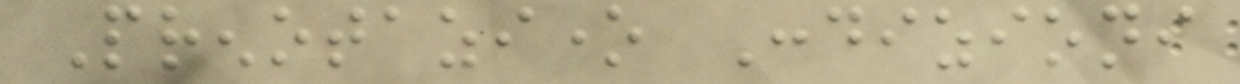Prenotazione Condizioni
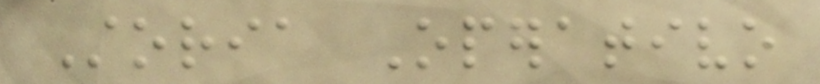Storia Operativo
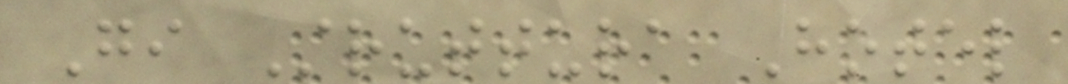Gi Struttura Hotel
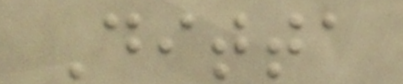Ditta
